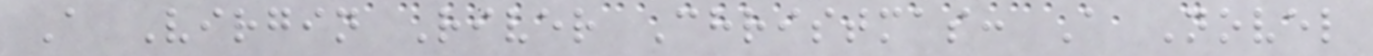A Virgin River Christmas: A Novel
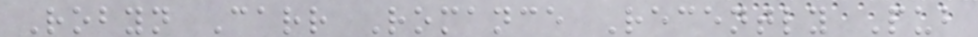Robyn Carr Romance Recently Pub
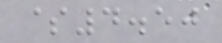$4.50
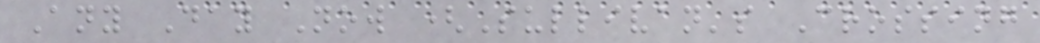Any Day Now (Sullivan's Crossing
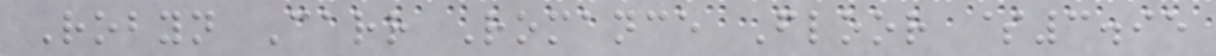Robyn Carr Romance Floor $3.95
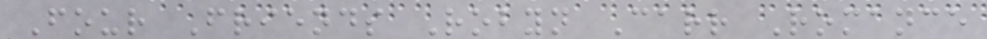Four Friends Robyn Carr Romance
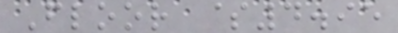Floor $4.95
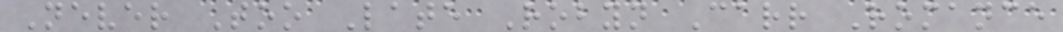Never Too Late Robyn Carr Romance
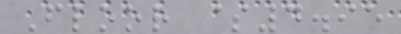Floor $4.95
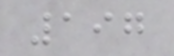197
